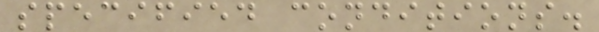specified conditions.
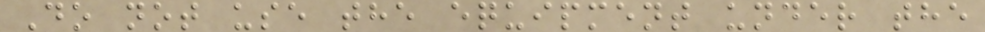Do not use the equipment under the
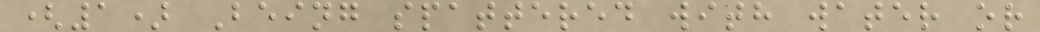(1) Being spattered with water or
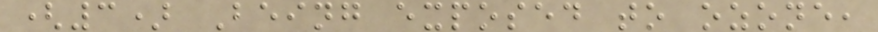(3) Being exposed to ozone,
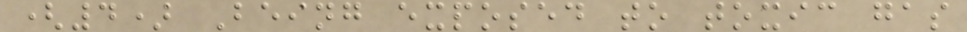(4) Being exposed to toxic gas
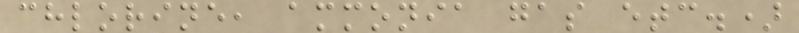chlorine, ammonia gas etc.)
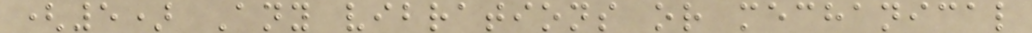(5) Any vibrations or mechanical
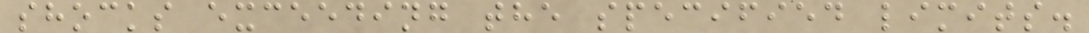shocks exceeding the specified limits.
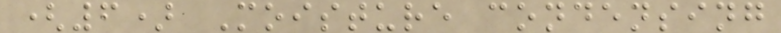(6) Moisture condensing
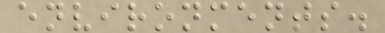environments.
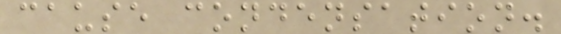cause condensation.
